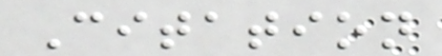Citation
